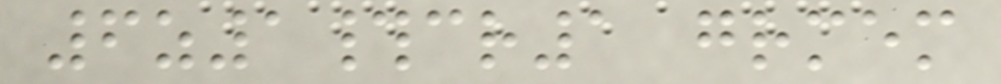6z1#cr1 grmem
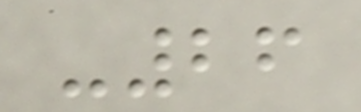-26
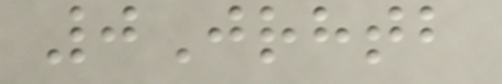0Jrhtb
